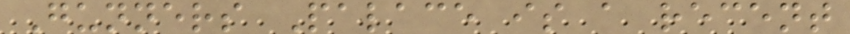Gunners Palace is a recent
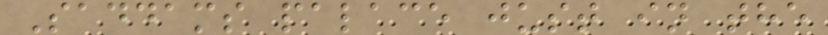Saddams palace just in the
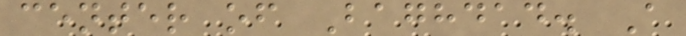center of Baghdad. A
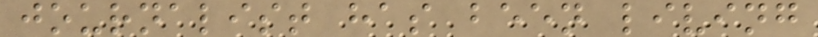journalist has been living
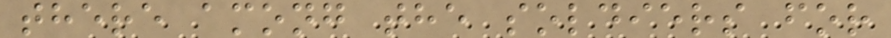there among the soldiers for
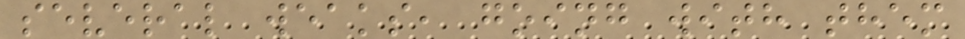several weaks, going with them
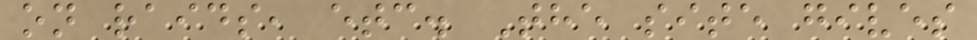on raids, etc. The site gives
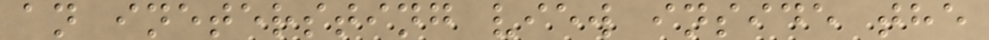an inetersting view inside the
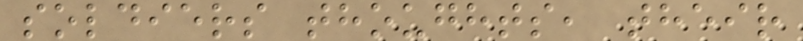soldiers thoughts, their
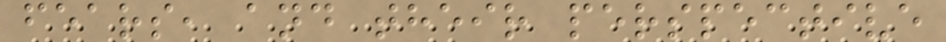fears, and their perspective
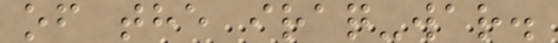of the iraq-war.
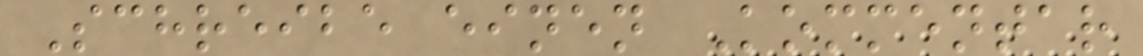Schreibe einen Kommentar
